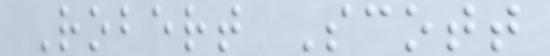Robert Scott
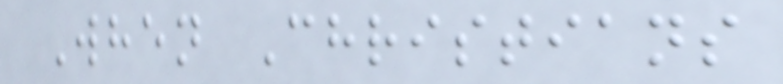When Christians
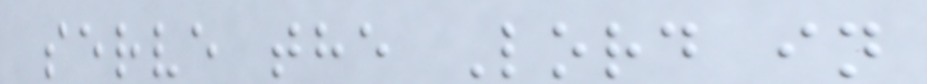serve the Lord in
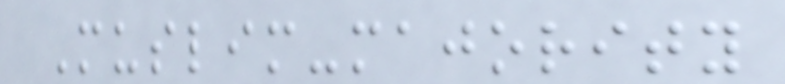Muslim-majority
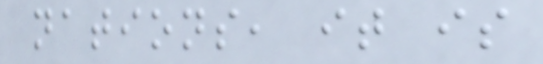nations, it is
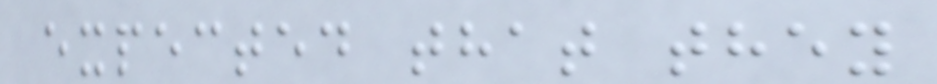expected that they
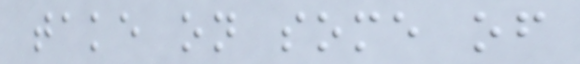take on some of
